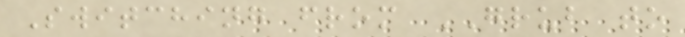Switching from GRUB to
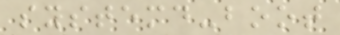systemd-boot
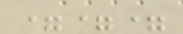===
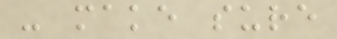- make sure
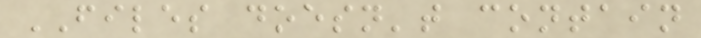FILES doesn't contain
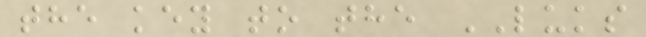the key to the LUKS
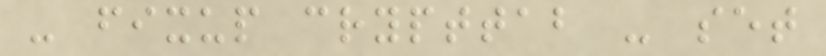- fixup crypttab - set
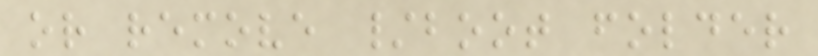or remove /boot folder
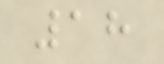18
